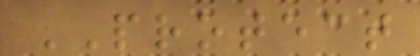PROTECT
